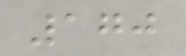170
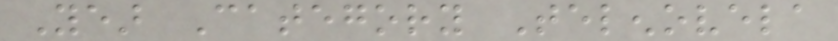Year Category Telenovela
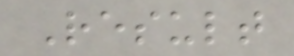Result
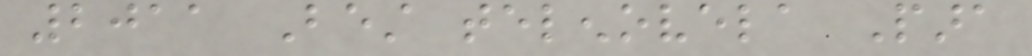2011 Best telenovela Para
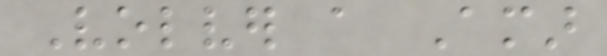Volver a Amar
